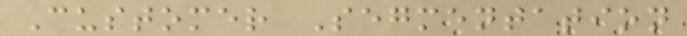Customer Segmentation
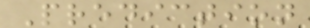Prediction
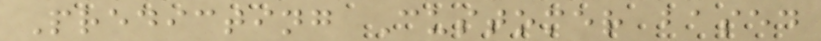Predicting Customer based
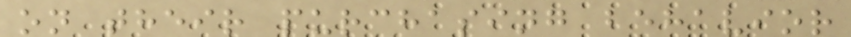on their purchasing behavior
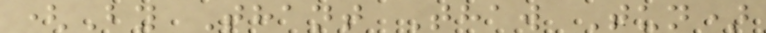(By Thant Thaw Tun)
